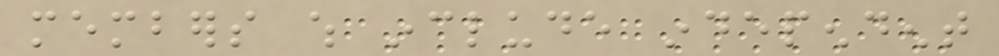members which include independent
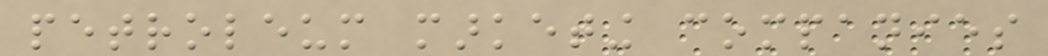petroleum marketing companies
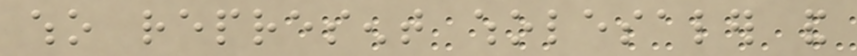who represent wholesaler and
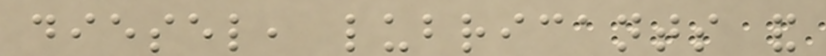diesel, lubricants and
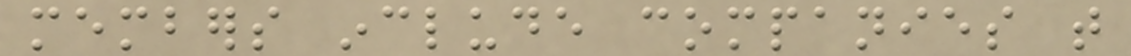members include companies that
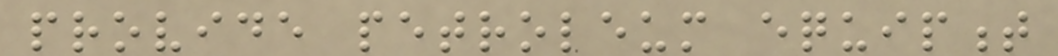provide petroleum equipment
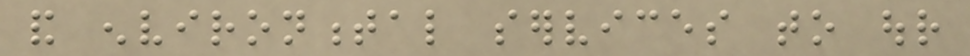and environmental services to our
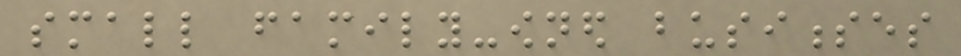small family-owned businesses
